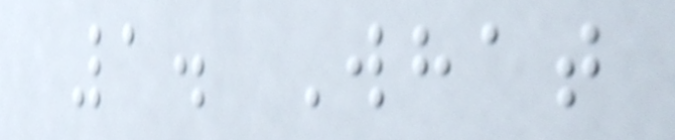1. What
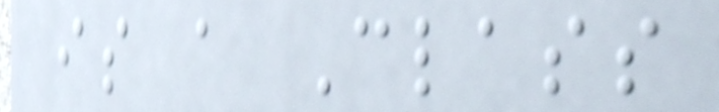is a Class
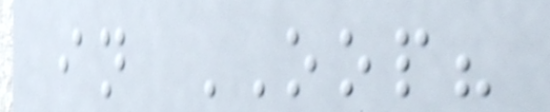in OOP?
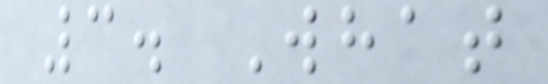3. What
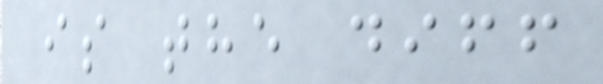is the diff
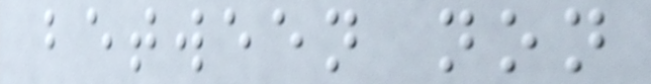between non
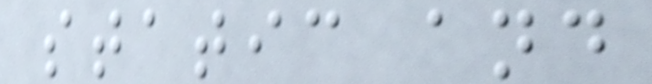static and
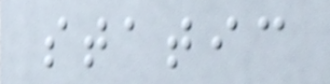static
